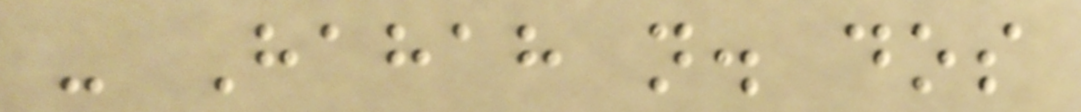- Hahah n. dos
